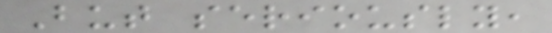But seriously,
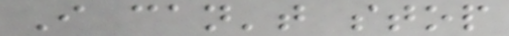I can't stop
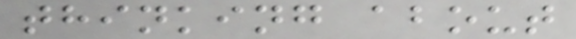thinking about
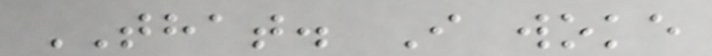THAT. I woke
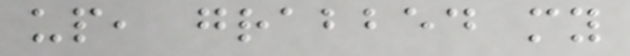up, grabbed my
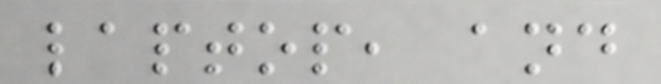laptop, and
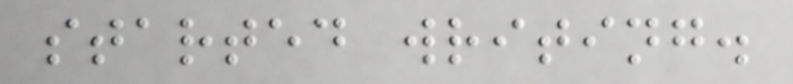started writing.
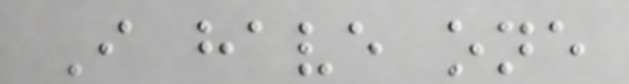I have one
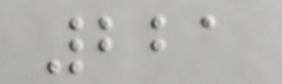221
